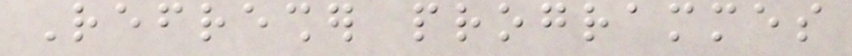Refresher programmes
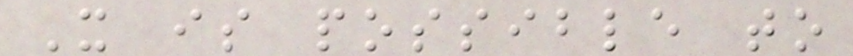It is possible to
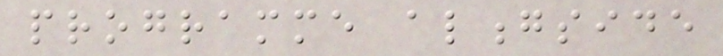programme alongside
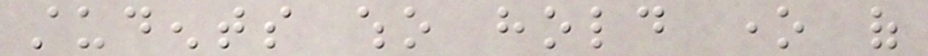students who hold one of
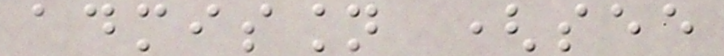admission (see
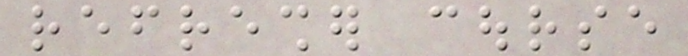refresher course
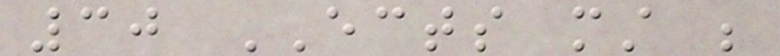30 ECTS must be
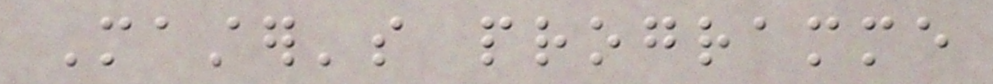Master's programme
